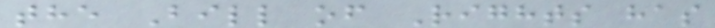the Bill of Rights has
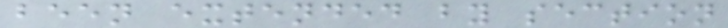been extended by section
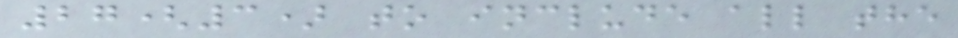27(3) to include all the
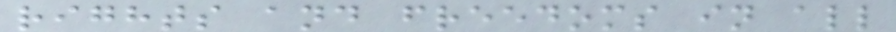rights and freedoms in all
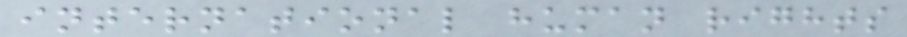international human rights
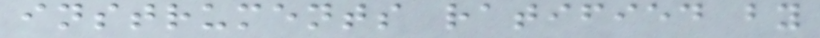instruments ratified by
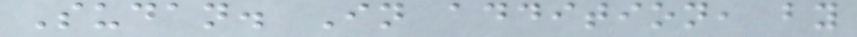Sudan. In addition, by
